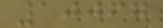10067
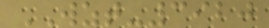WZT-3920
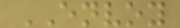ENVOY
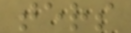ters
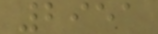2951
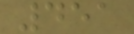451
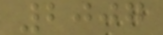2007
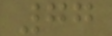77
